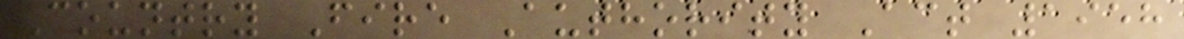Country Fire Authority Act 1958
